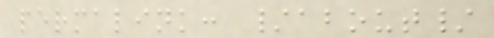permalink: /about/
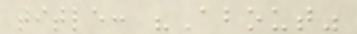title: "About"
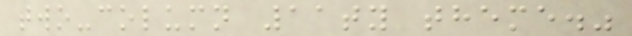two-column 11ty theme."
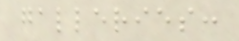galleries:
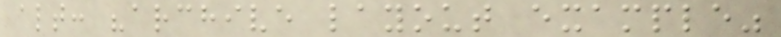alt: "archive layout example"
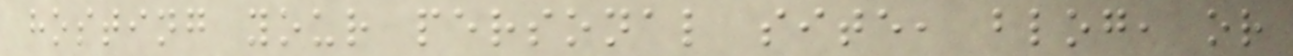hosting your personal site, blog, or
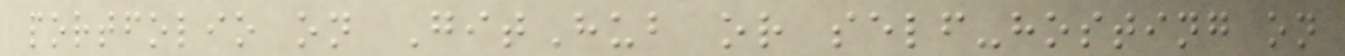portfolio on GitHub or self-hosting on
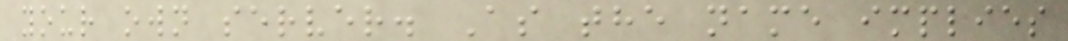your own server. As the name implies
